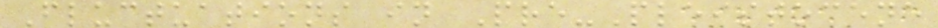Fluctuations in Pre-Pleistocene
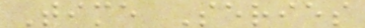Time Series
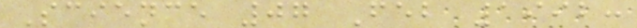Science 07 Feb 1992:
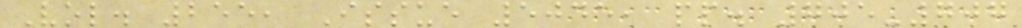Vol. 255, Issue 5045, pp. 705-707
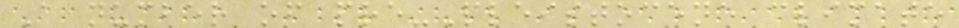A number of pre-Pleistocene climate
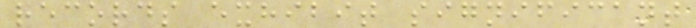records exhibit significant
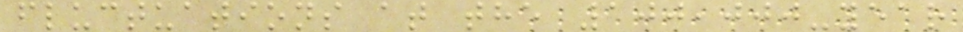fluctuations at the 100,000-year
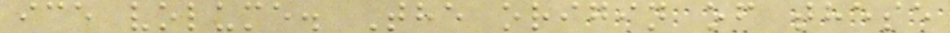ice volume. The origin of these
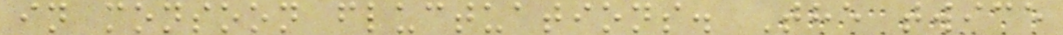in monsoon fluctuations. The twice
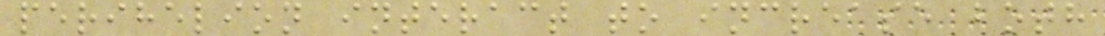perihelion interact to increase both
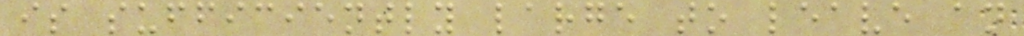is sufficiently large to leave an
